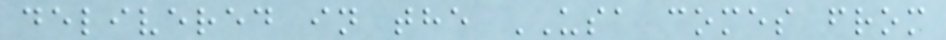delivered in the USA comes from
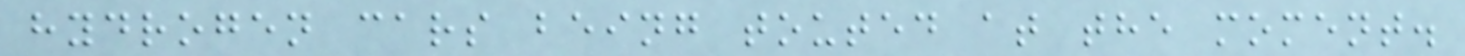hydrogen cars being touted at the moment.
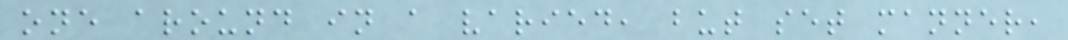one around in a varied, but set manner,
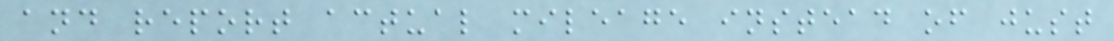and report actual mileage instead of just
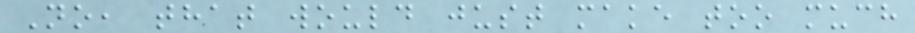No, that would just make too much
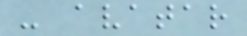- avatar
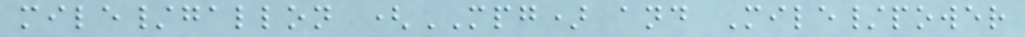mile/gallon (MPG) and Mile/power
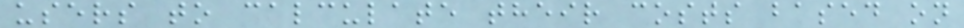users to calculate their costs based on
